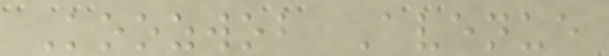Koozwob Avenue
